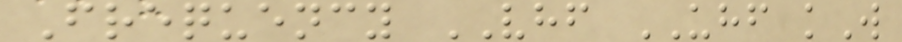Frequency VHF UHF kW
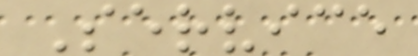Service
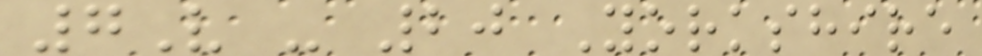7V - 20 Yorkshire
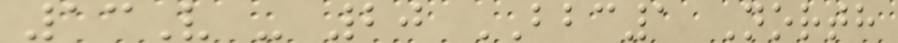13V - 20 BBC1 North
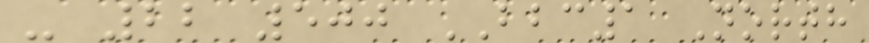- 22 500 BBC1 North
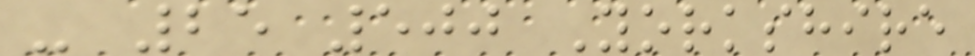- 25 500 Yorkshire
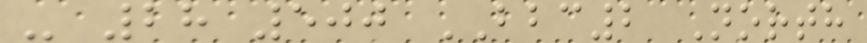- 28 500 BBC2 North
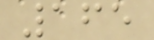165
